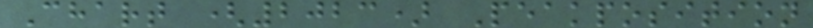Chart (2023) Peakposition
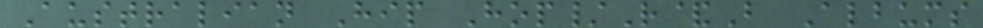Australian Hip Hop/R&B Albums
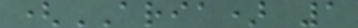(ARIA) 1
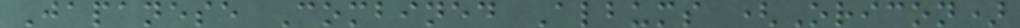Japanese Combined Albums (Oricon)
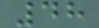48
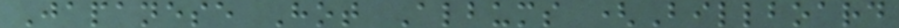Japanese Hot Albums (Billboard
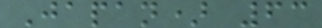Japan) 63
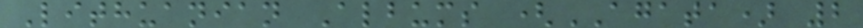Lithuanian Albums (AGATA) 2
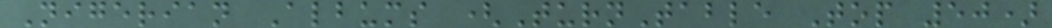Nigerian Albums (TurnTable Top 50)
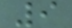9
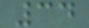34
